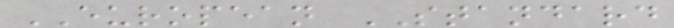EUROPEAN STANDARD
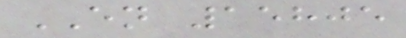EN 15805
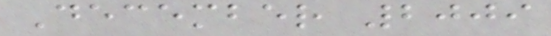December 2009
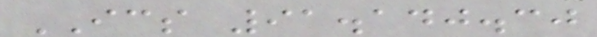ICS 91.140.30
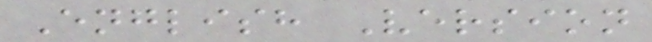English Version
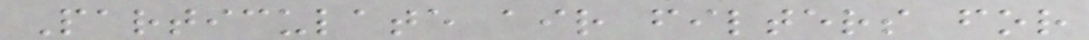Particulate air filters for
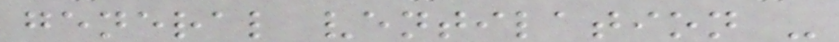general ventilation -
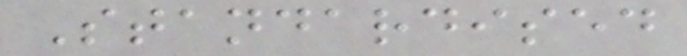Standardised
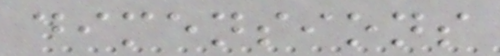dimensions
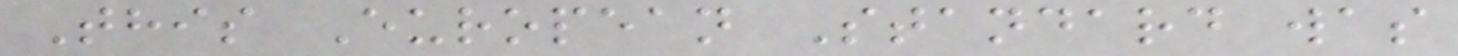This European Standard was
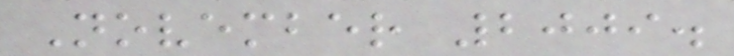November 2009.
